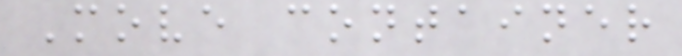Move container
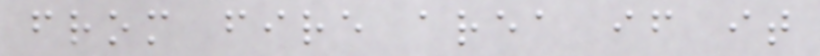from fire area if it
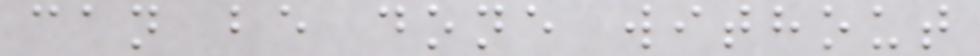can be done without
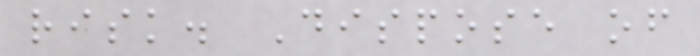risk. Dispose of
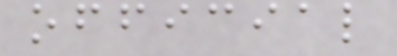official
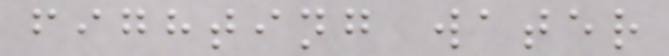fighting water
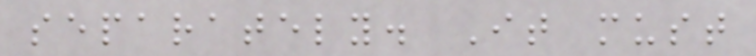separately. It must
